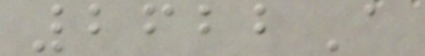2622A
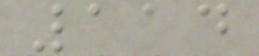114
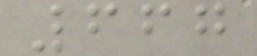667
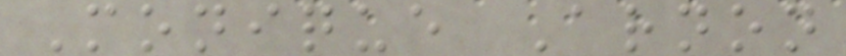Monique Arnon
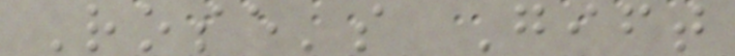Rose's Gift
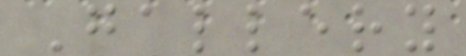Gallery
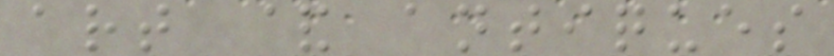art & antiques
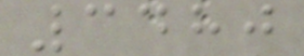3480
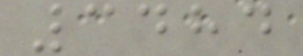3484
